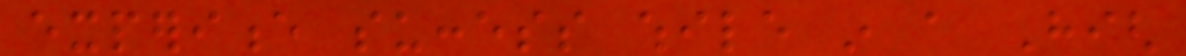experience success while in a High
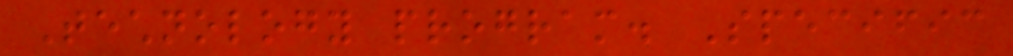Technology program. Specific
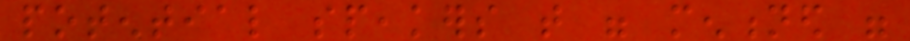potential speakers that were mentioned were
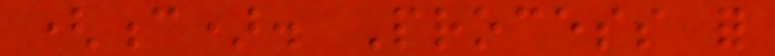(c). Process for
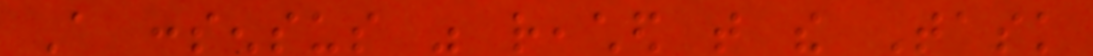A consensus was reached that the Task
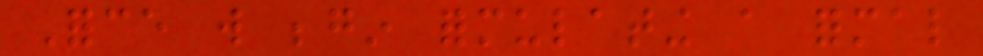Force will begin formulating a formal
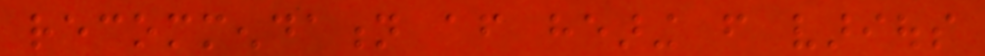recommendation after hearing from various
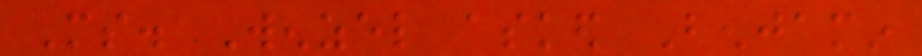Ms. Wenzel asked Benjamin
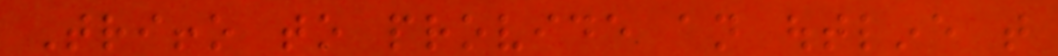Triffo to provide an outline that
